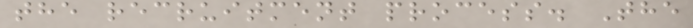the recruitment process. The
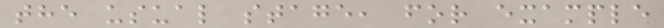the usual stage, for example
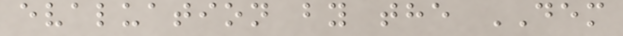evaluation by the DEM
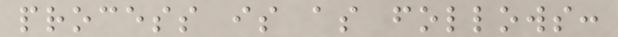process is as follows:
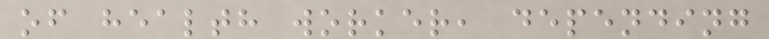of health worker, depending
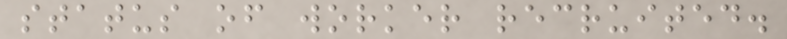status of worker recruited.
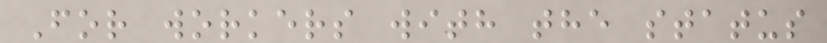For workers with the status
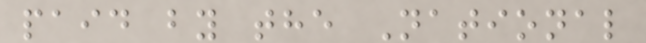paid by the National
